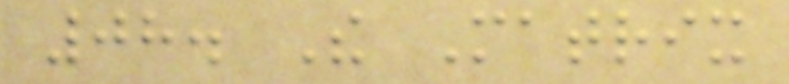08. The Matrix
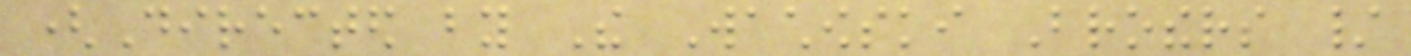(Directed by The Wachowski Brothers /
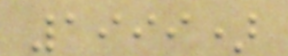1999)
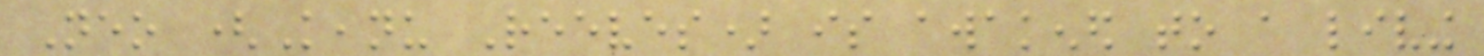Neo (Keanu Reeves) is awakened to a living
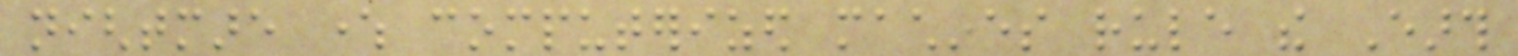nightmare where computerized machines rule the Earth
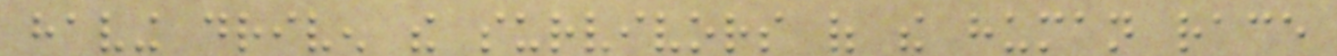having driven the survivors of the human race
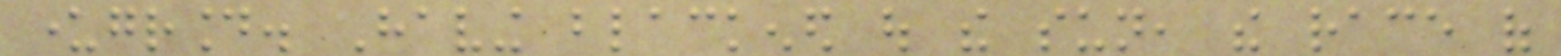underground. Having blackened out the sun, the race of
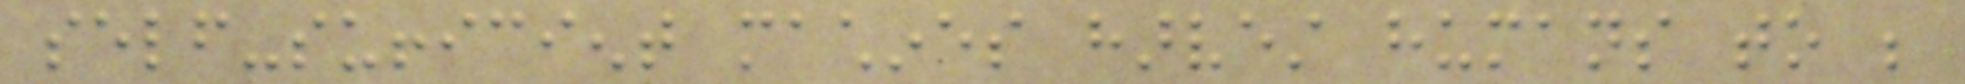self-sufficient machines harvest humans to be
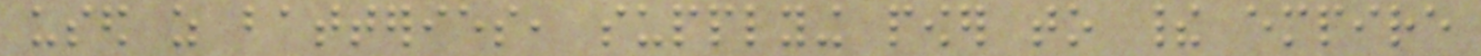used as batteries, supplying power to their empire
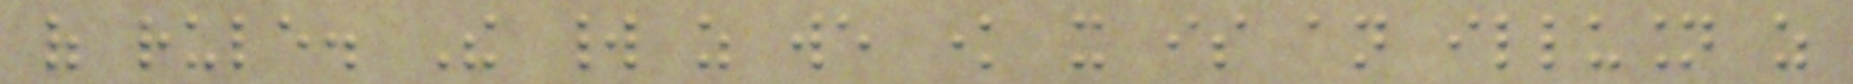of rule. The world as we know it is an illusion as
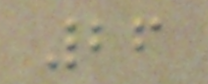26
